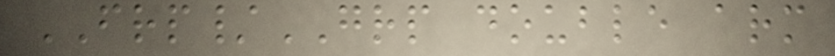FRP/GRP double arm
